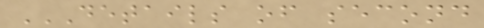DETAILS OF SECOND
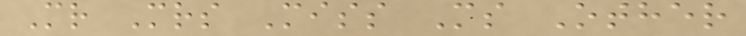Mr Mrs Miss Ms Other
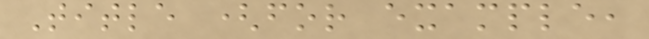Title (for example,
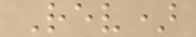Rev)
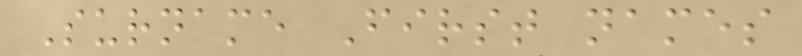Surname First names
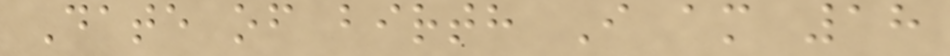Date of birth I am 18
